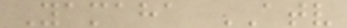Yamaha ATV
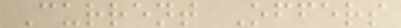Current Offers
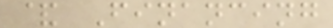& Financing
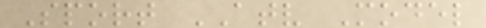Sport ATV Model
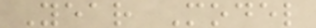Year Model
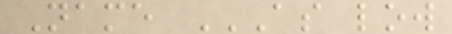Name AS LOW
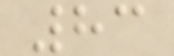83
